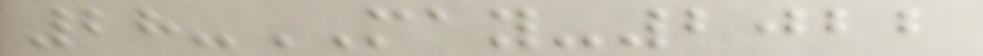28-MAY-2022
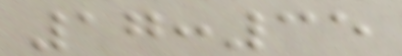17:35
